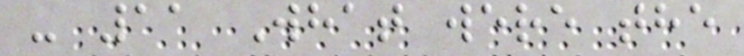- 11 What were the
